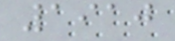1910
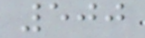500
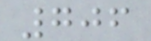706
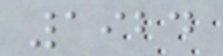1924
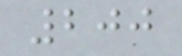200
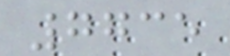7735
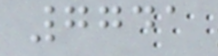7741
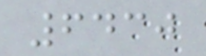6430
